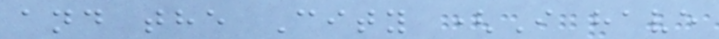and the City (I have
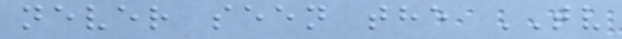never seen the TV
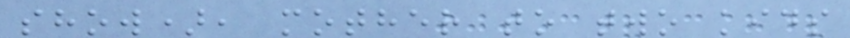show), mother to two kids
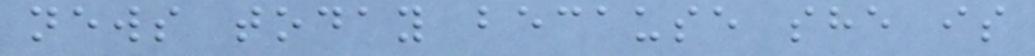news today because she is
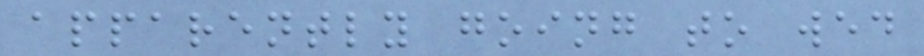apparently going to wed
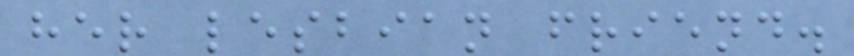her lesbian friend.
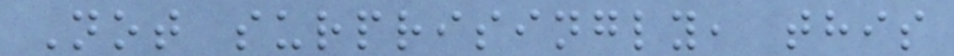Not surprisingly, this
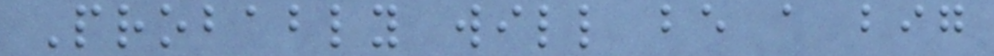Probably will be a big
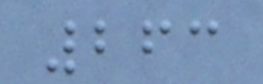263
